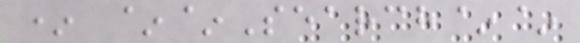* ~~Search~~
